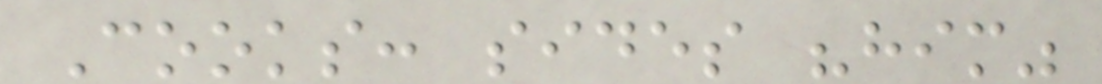Cooks: sides "him"
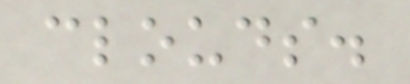clouds.
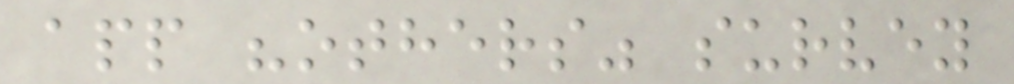app "others" survey
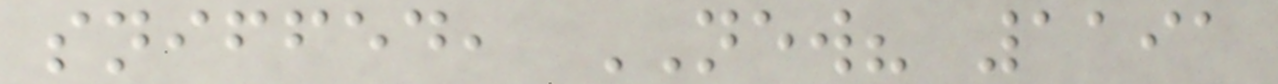sniffed, NEW? 1191
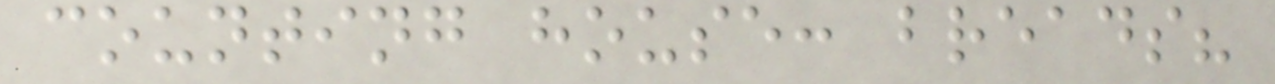counting house: breads?
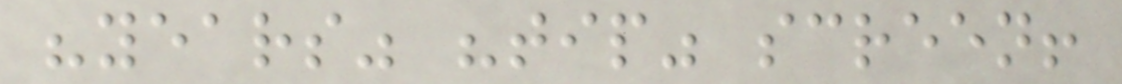"years" "tip" screen!
